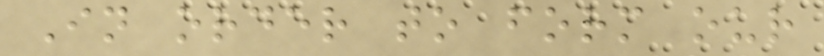In order to form our
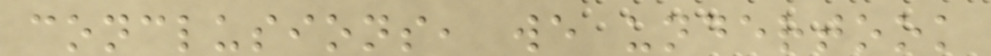conclusions, we undertook
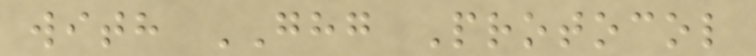with GHG Protocol
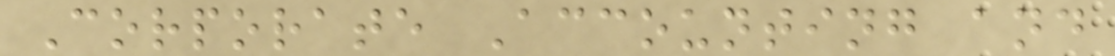Corporate Accounting and
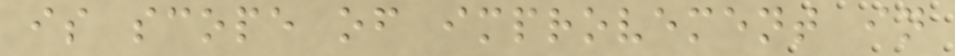is scope of improvement in
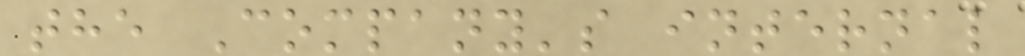the Company's internal
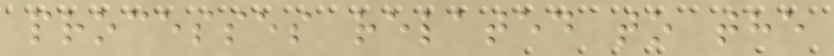processes related to the
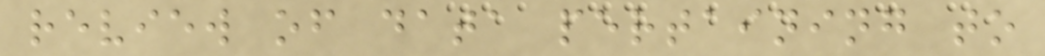review of data pertaining to
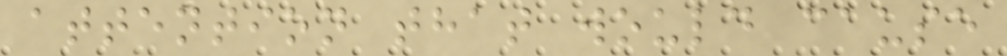attention that would cause
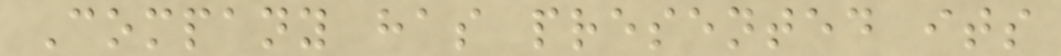Company has presented its
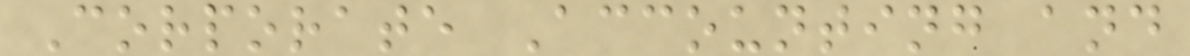Corporate Accounting and
